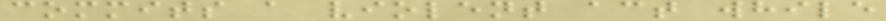commits a violent act while
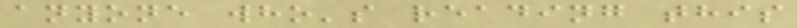anyone who's reading this
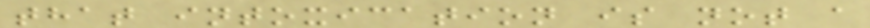that intoxication is not a
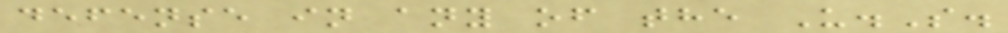defense in any of the U.S.
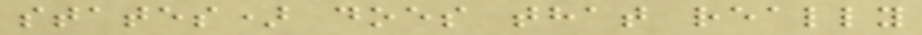states) does that really
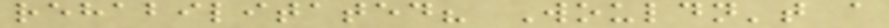rehabilitated? Wouldn't a
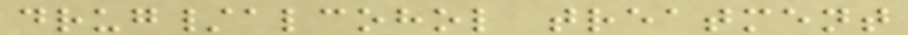drug/alcohol treatment
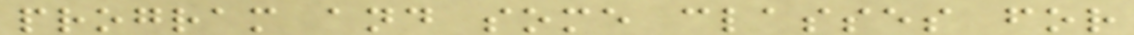program and some classes for
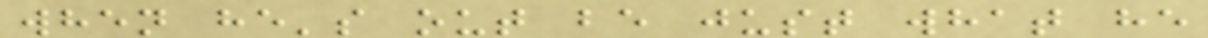when he's out be just what he
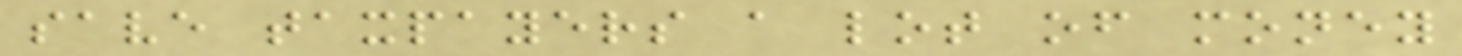save taxpayers a lot of money
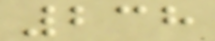238
